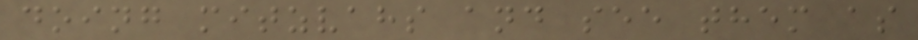doing mitzvahs and see them as
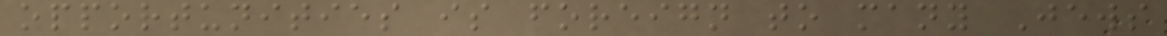opportunities is foreign to many Jews
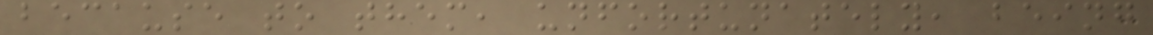because to them, unfortunately, being
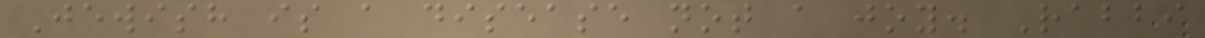Jewish is a disease not a joy. Rabbi
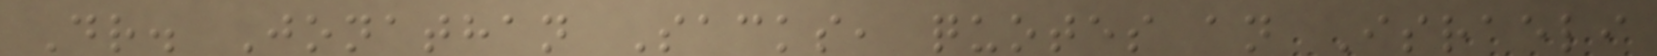Dr. Jonathan Sacks, quotes an Israeli
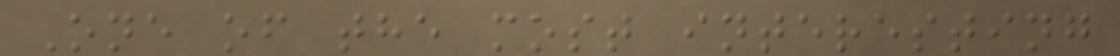One of the most interesting
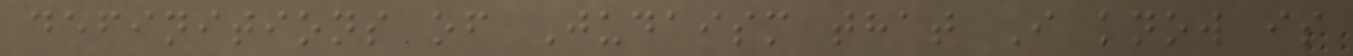definitions of Judaism that I know is
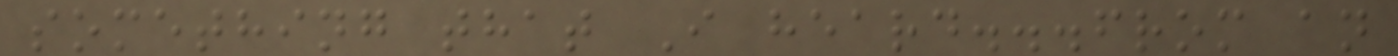something that I heard...from an
